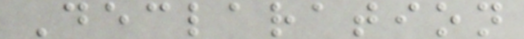Declaration
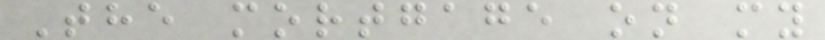The mortgage on my
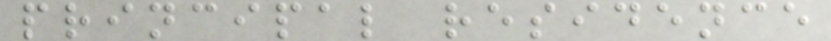principal residence
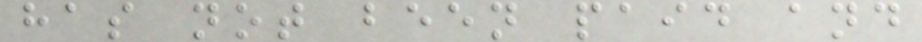has not been paid and
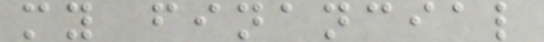my financial
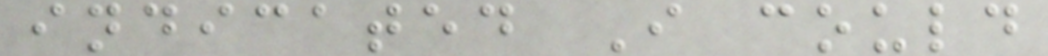indicated I could
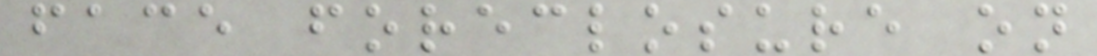face foreclosure on
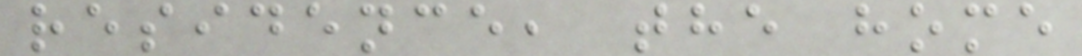residence, the home
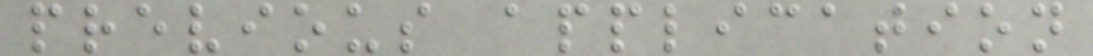previous application
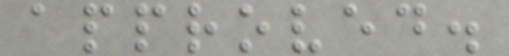approved.
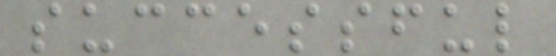successful
